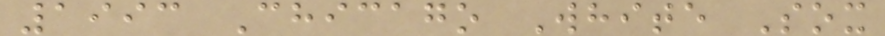1993 Chicago White Sox
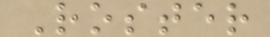Roster
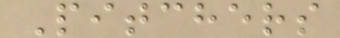Pitchers
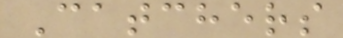Catchers
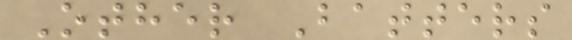Other Batters
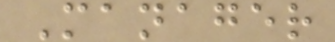Manager
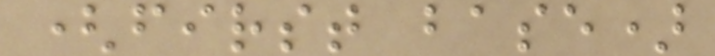(first base)
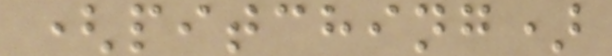(pitching)
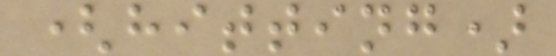(hitting)
